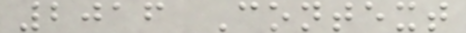2016 Context
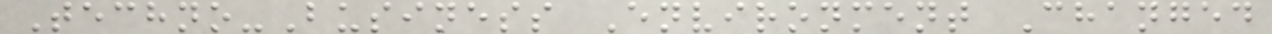Techno-Business Environment Changed
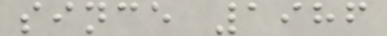since 1986
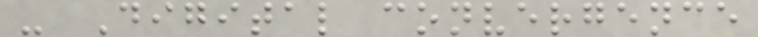- Digital convergence
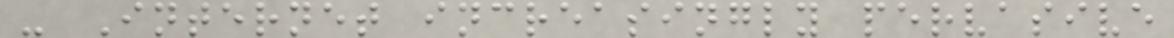- Internet increasingly pervasive
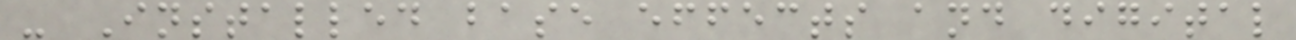- Installed base effects and digital
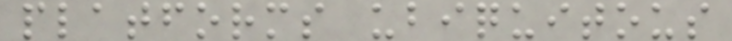platforms ubiquitous
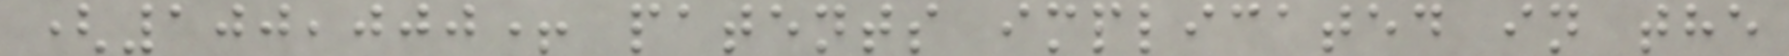(100,000+ patents implicated in the
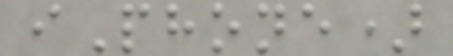iPhone)
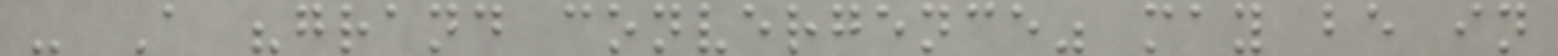- A "grand convergence" may be in
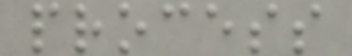process
